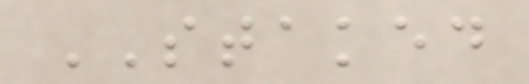STAKED
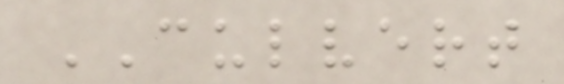CULVERT
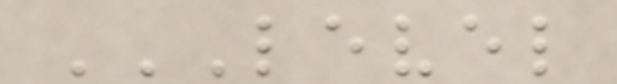LEVEL
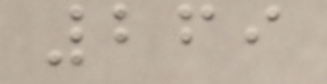269
